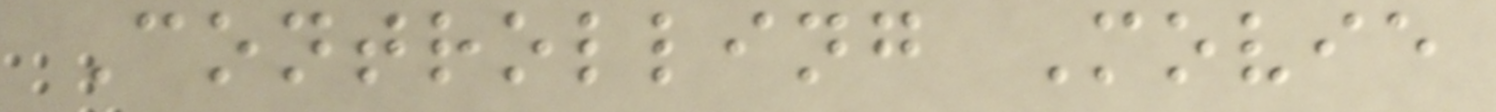Controlling Movie
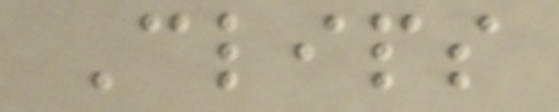Clips
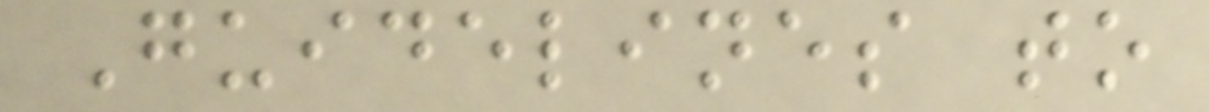Guidelines to
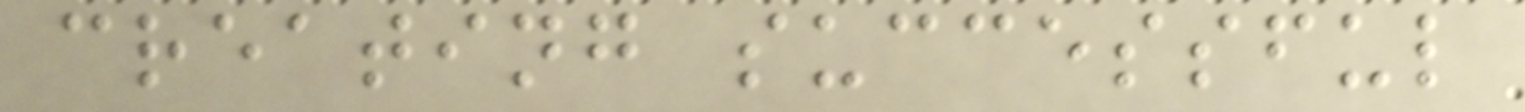creating successful
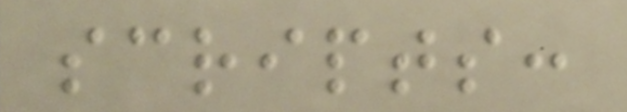scripts:
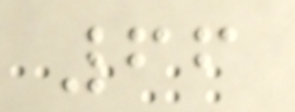66
